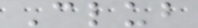Club
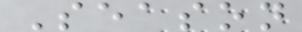Season
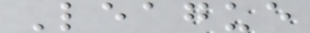League
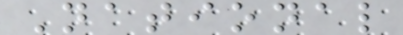National
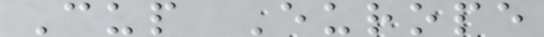Cup Europe
